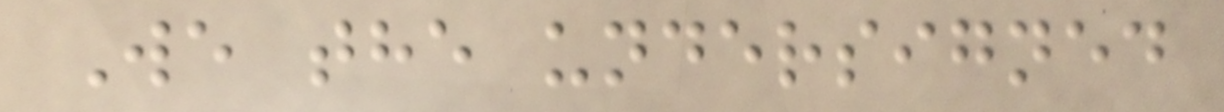We the undersigned
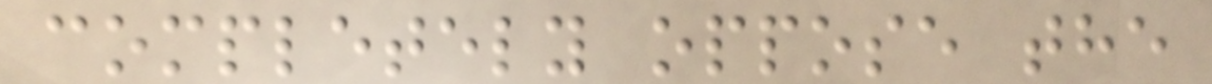completely oppose the
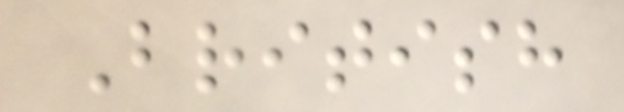British
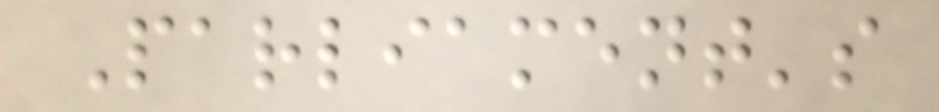Parliament's
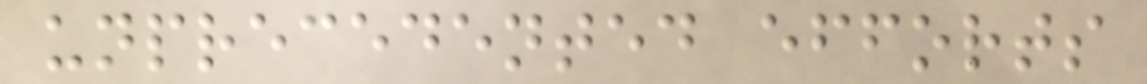unprecedented efforts
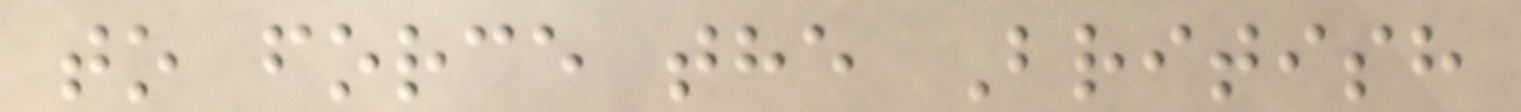to force the British
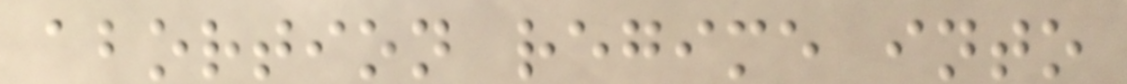abortion regime into
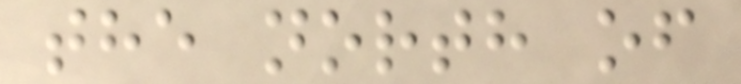the north of
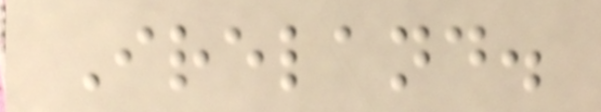Ireland.
